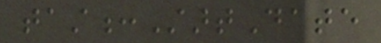tast:StartDate
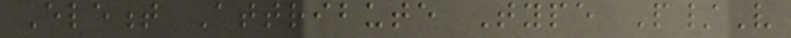Element Attribute Type P/V
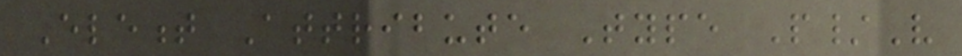Element Attribute Type P/V
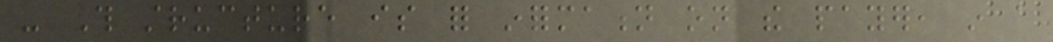- This structure is for information on the payer, in a
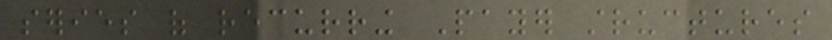series of recurring Payer structures
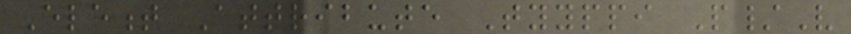Element Attribute Tyyppi P/V
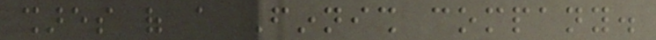shares of a Finnish company.
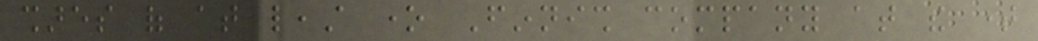shares of at least one Finnish company at the time
